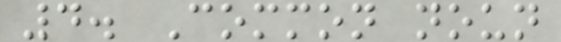4. Common noun
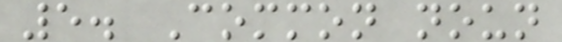5. Common noun
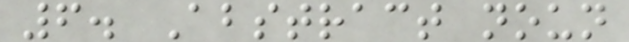6. Abstract noun
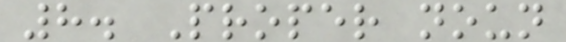8. Proper noun
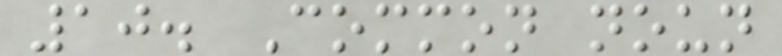10. Common noun
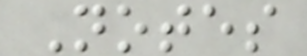Notes
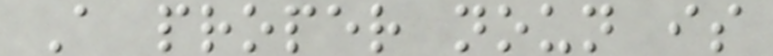A proper noun is
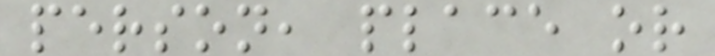person, place or
